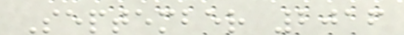September 2016
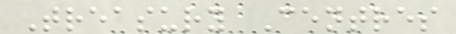Treasury Centres
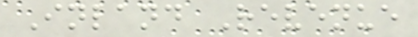Inland Revenue
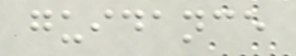guidance
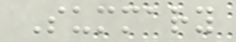Summary
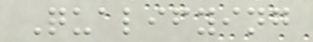Qualifying
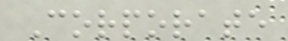Corporate
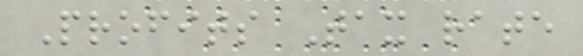Profits Tax rate
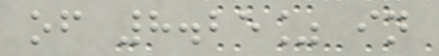of 8.25% in
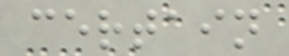certain
